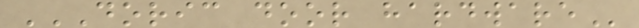DORIC DOOR HARDWARE
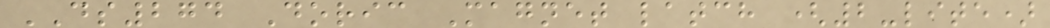DS274 Doric Magnet latch (2-lite)
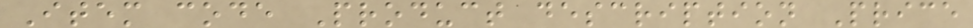Item code Product description Price
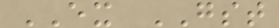EX GST
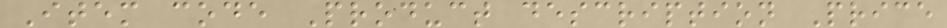Item code Product description Price
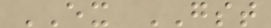EX GST
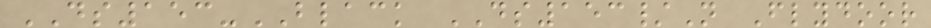DS153-BLACK DS153/N Flydoor
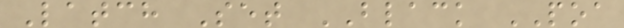Latch Set BLACK POA
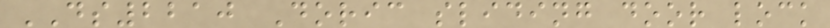DS2210 Doric sliding door lock
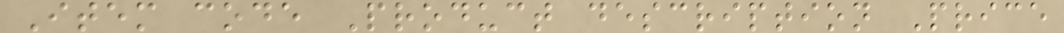Item code Product description Price
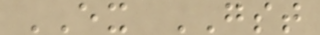EX GST
